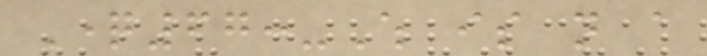Question67:-Which is not a
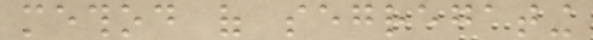method of segregating
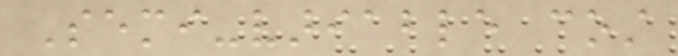Semi-variable cost
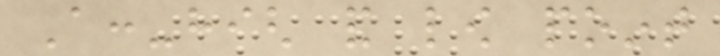A:-high and low point
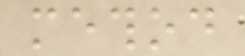method
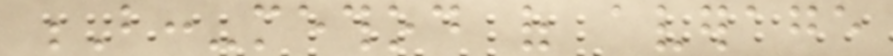B:-method of average
